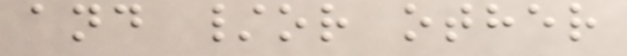and /or other
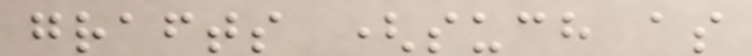grafts (such as
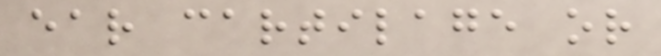ear cartilage or
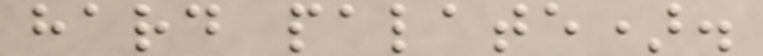hard palate).
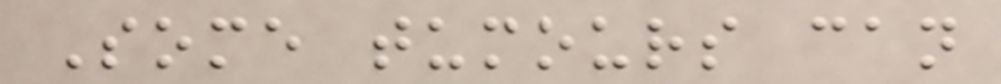Some tumours can
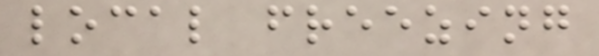local freezing
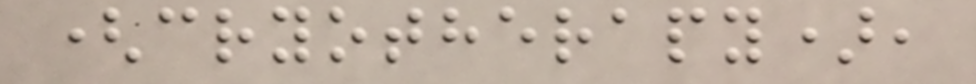(cryotherapy),
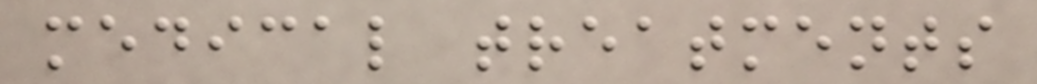medical treatments
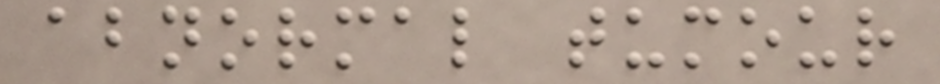abnormal tumour
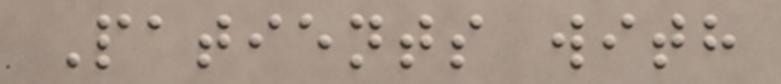Patients with
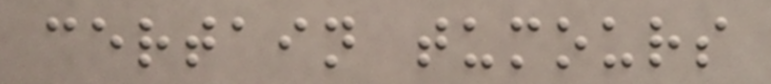certain tumours
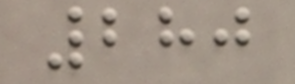280
